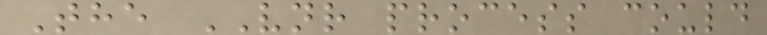The VNR process could
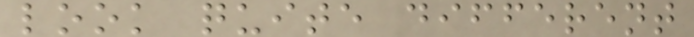look quite different
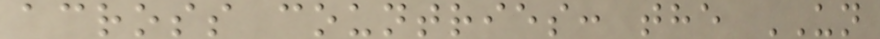across countries: the UN
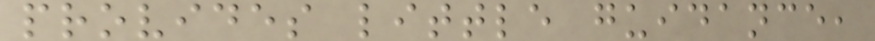provides little guidance,
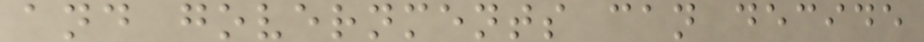and governments can decide
